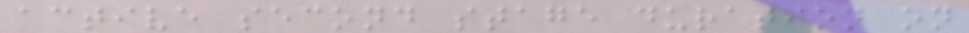active second stage duration on
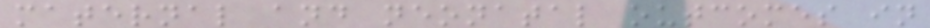maternal and neonatal outcomes in
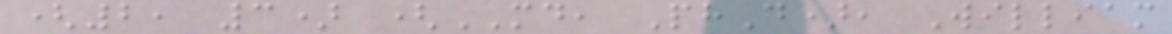(2, 3) (MD, PhD), William
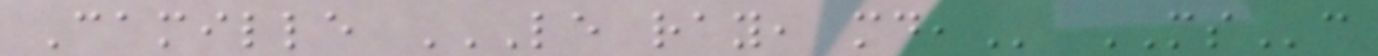Camille LE RAY, MD, MSc
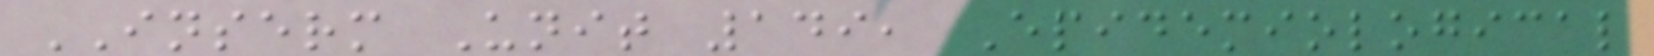INSERM Unit 149, Epidemiological
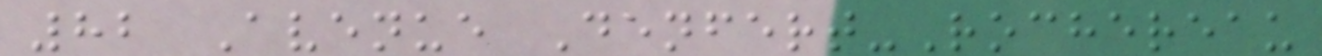82 Avenue Denfert-Rochereau
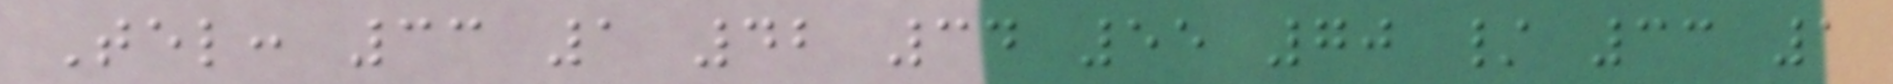Tel: 33 1 42 34 55 70 / 33 1
